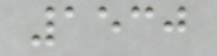1530
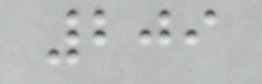209
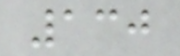130
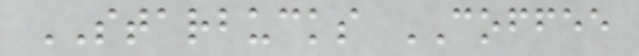STARBUCKS COFFEE
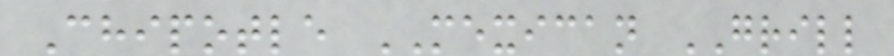Chipotle MEXICAN GRILL
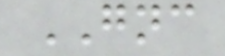GNC
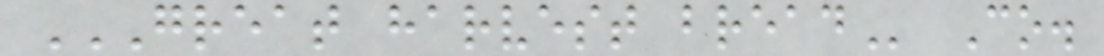GREAT HARVEST BREAD Co.
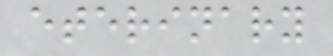eterinary
